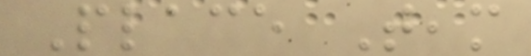Place Team
